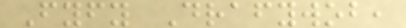Fyfy Drafywob,
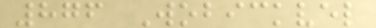876 Wobickvel
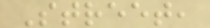Street,
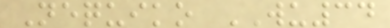Nequiko WU34
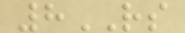8RS
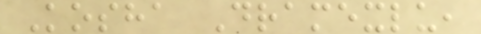Kosha Dramexlu,
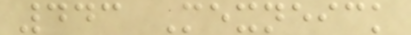443 Mexneick
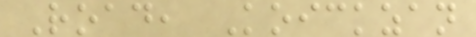Road, Koickzan
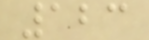123
